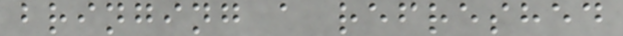bringing a refreshed
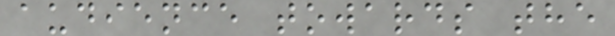audience towards the
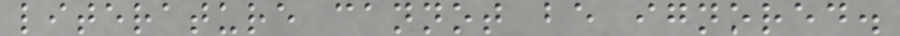literature cannot be ignored.
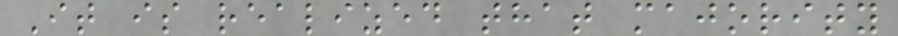It is realized that majority
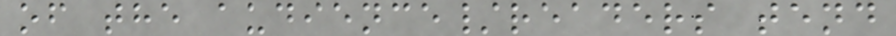of the audience/readers tend
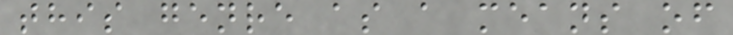this genre as a means of
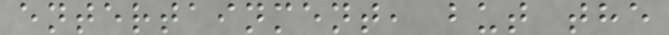entertainment, but the
